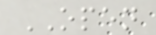OPEN
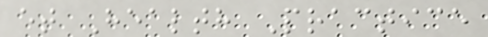et Health Practice
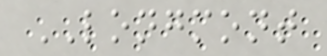LONGMONT
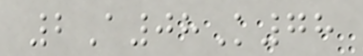2A08K78
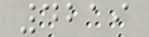4219
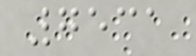7531
